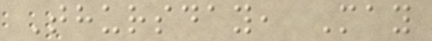Thursday, May
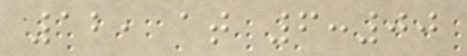12, at 6:00
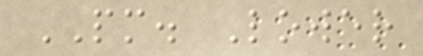PM. Lower
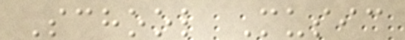School Music
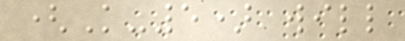(K-5) will
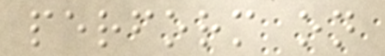perform on
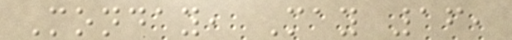Monday, May 16,
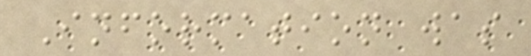Information was
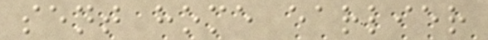sent home earlier
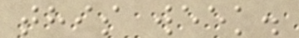this week.
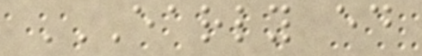EARLY ED
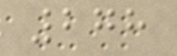278
